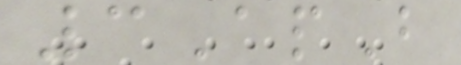3ApB
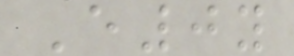E0y
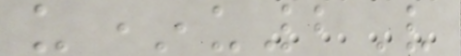u*u2V
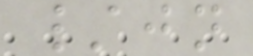/jn
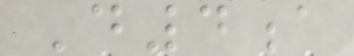D4a
